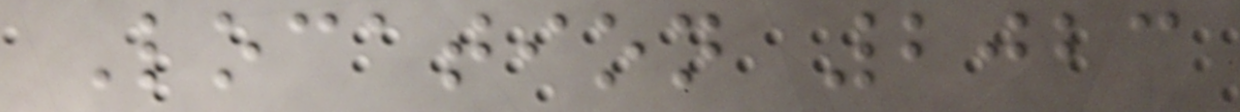Location 2023
